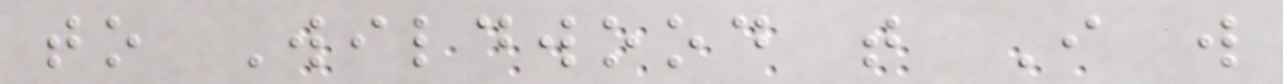to Wildwood that I will
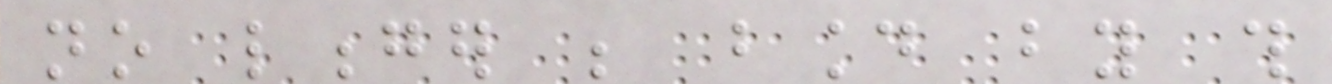no longer be bound by this
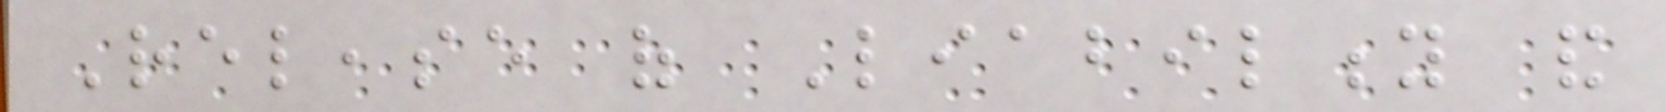Release of Liability and
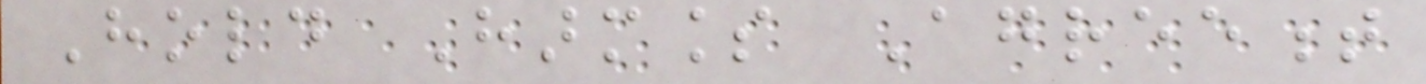Hold Harmless Agreement
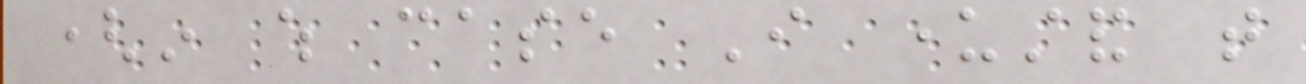(in which case I understand that
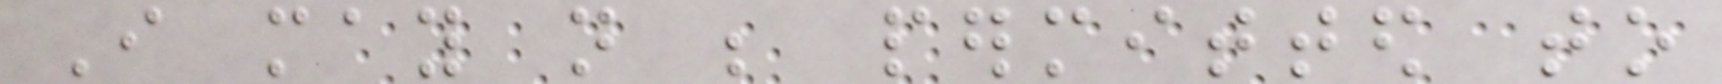I may not be permitted to
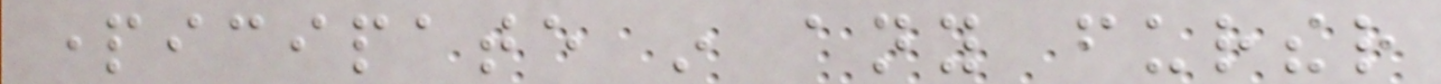participate in any further
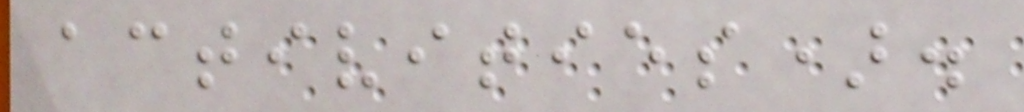activities).
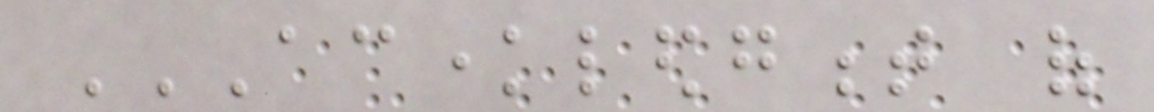ACKNOWLEDGMENT OF
